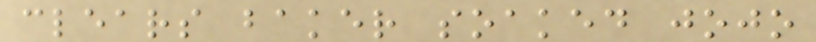clears baker soaked jojo
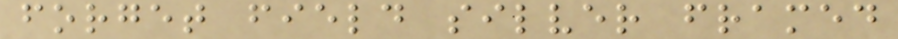forget field silver framed
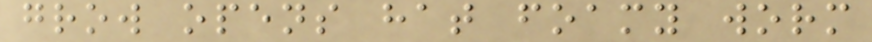grow opens hat foamy worm
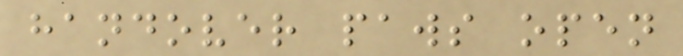handover paws open
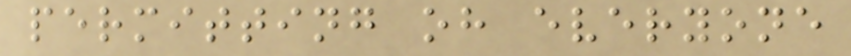permitting oh everyone
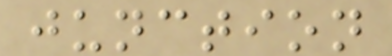junction
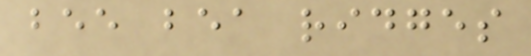bee bea ridges
